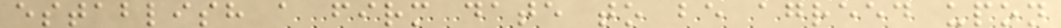establish a firm date to be agreed upon
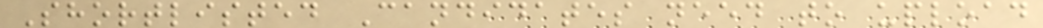Shortlisted Candidates need to upload
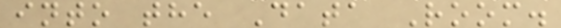into the Data Room.
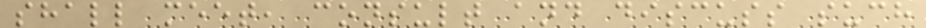shall meet, consult and discuss such
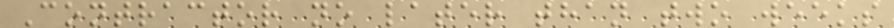Contractor no later than two weeks
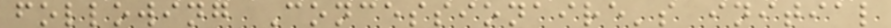following Concessionaire's initial
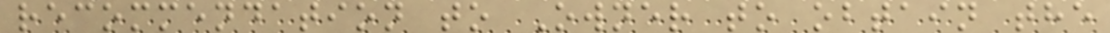recommendation to Owner to obtain the
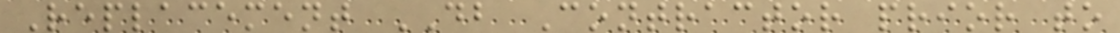Replacement DB Contractor prior to
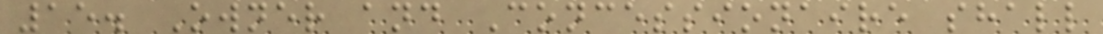15. Owner and Concessionaire shall
